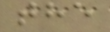the
